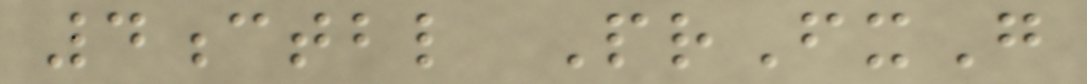4ctbl PrFxG
